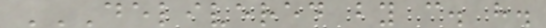DELIVERED BY C. H.
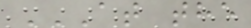AT THE
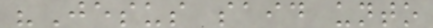"Jesus said unto
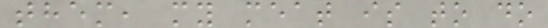them, my meat is to do
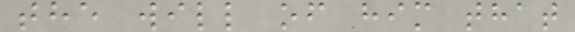the will of him that
